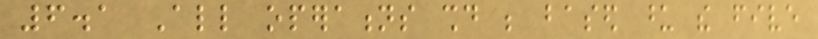6.1 All operations should be based upon the five
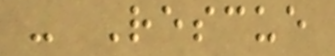- Rescue
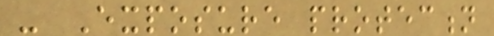- Exposure protection
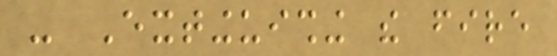- Extinguishing the fire
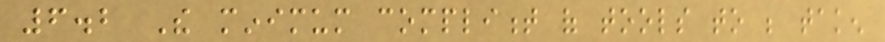6.2 The minimum compliment of tools to be taken
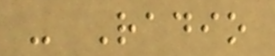- Radio
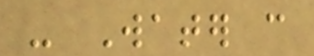- Water can
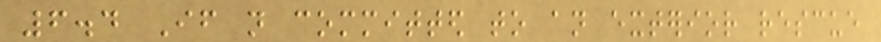6.4 If not committed to an exterior rescue
